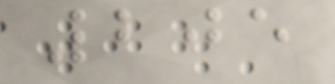205
